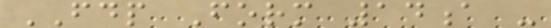FDP Form 14a -
